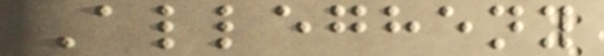Allegheny
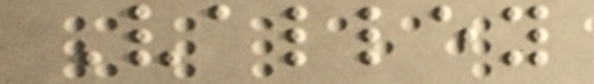Valley
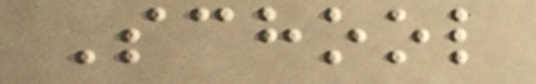School
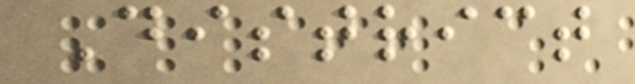District
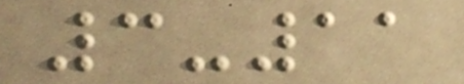3-11
